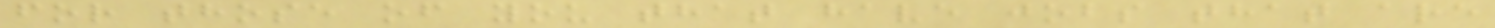for those of you that have jobs that are
